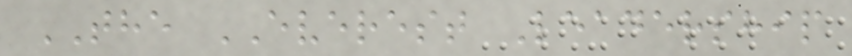THE EVEREST Leadership
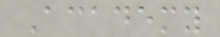Academy
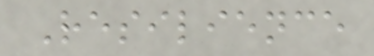Resilience
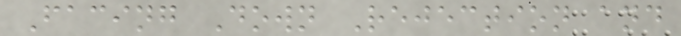Facing Down Rejection and
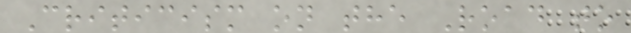Criticism on the Road to
